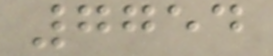7754
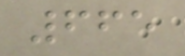665
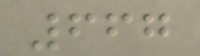667
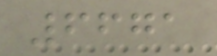6671
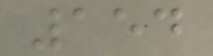154
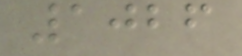1026
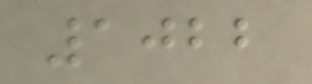1022
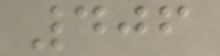406
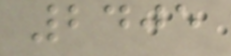2405
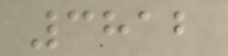3812
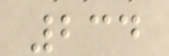234
